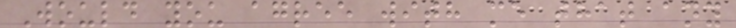Would you agree with me that any
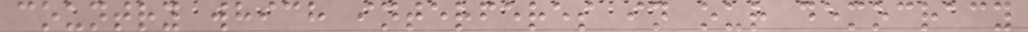country which interferes in our democracy
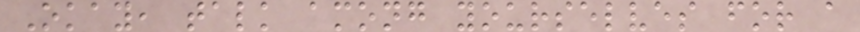Okay, talk among yourselves for a
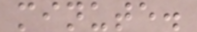minute.
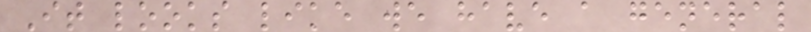It looks like we have a general
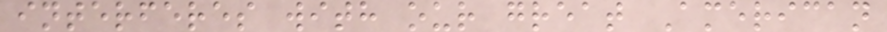interferes with our great American
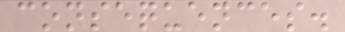consequences.
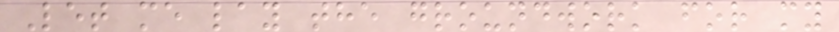Let me lay the groundwork for my
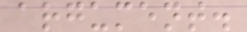argument.
